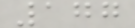177
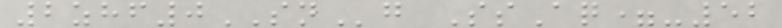2zhf0SNg SsAq=-52
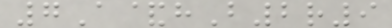7A&hB2r9
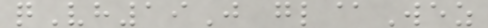qVh19J gl@Wez
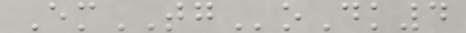EmTGoDk4
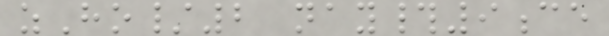zHo/2 nay#9ce
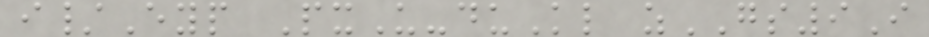i/Eyp PxU-duKl zGS9I
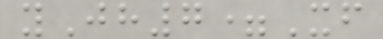yJh7=Xf
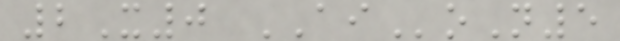2X0 AIoN5
